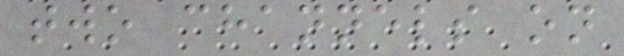two channels on
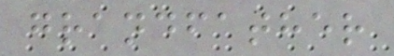grandfather
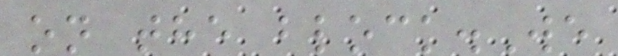on the block.We
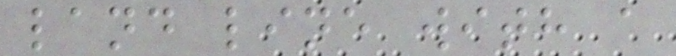land line with a
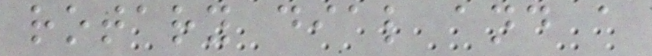rotary dial and a
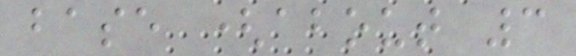base (about 3
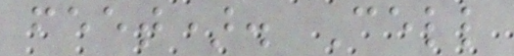feet). Cell
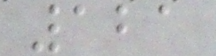121
